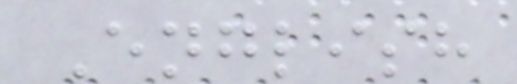English
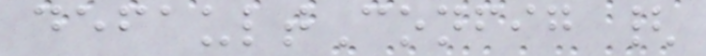defaultConfig {
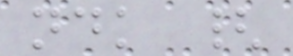ndk {
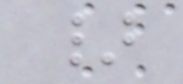}
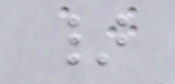}
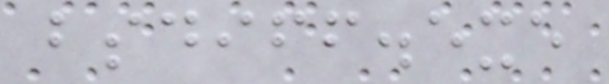bsdiff.exe
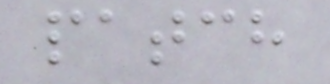patch
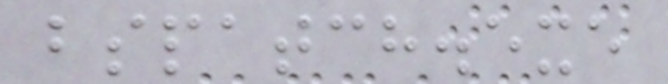bspatch.exe
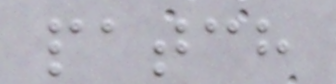patch
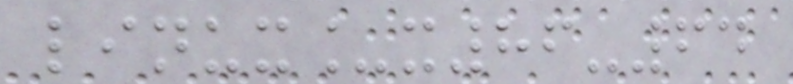linux_x86-64
